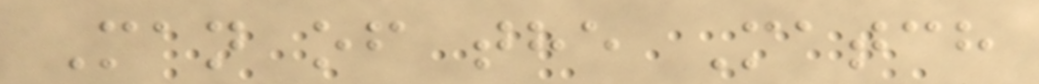Man of the Match
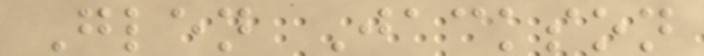Glen Jackson
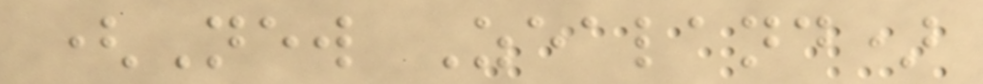(New Zealand)
